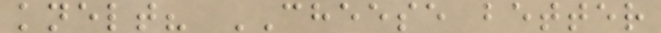knelt? CHEESE better
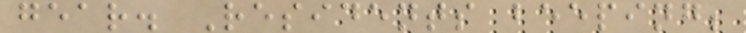gear. Residents beeping;
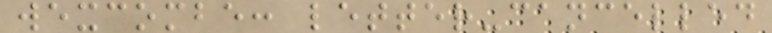wexcombe: letter-cancelled
